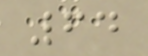64
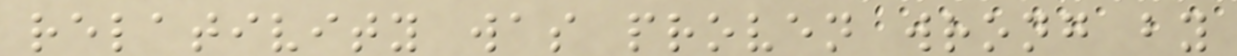relativity was proven wrong by
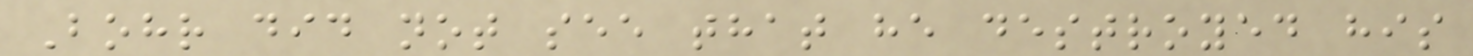Bohr did not see that he destroyed his
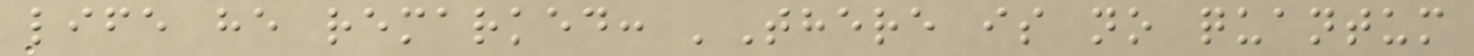life he remarked: 'There is no quantum
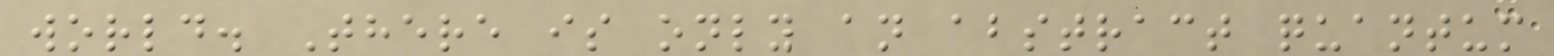world. There is only an abstract quantum
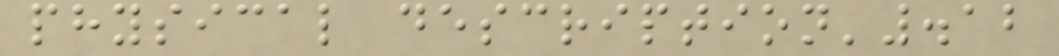physical description'.12
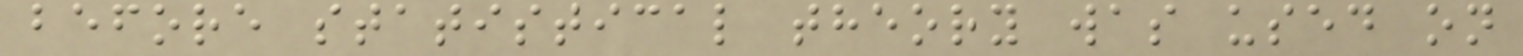before statistical theory was used on
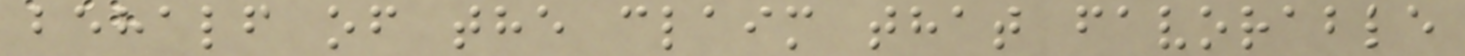behalf of the claim that favorable
